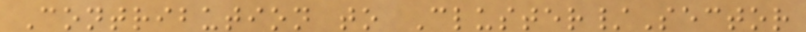Contribution to Cluster/Sector
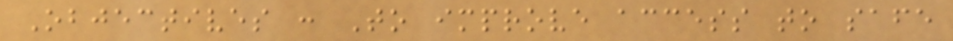Objectives : To improve access to safe
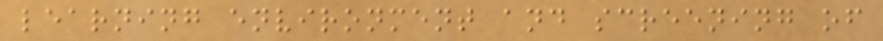learning environment and screening of
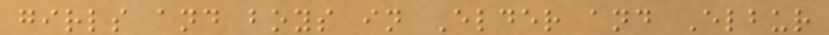girls and boys in Elder and Elbur
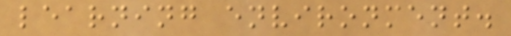learning environment.
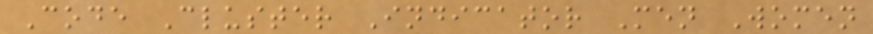Code Cluster Indicator Men Women
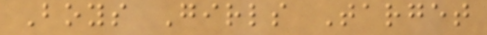Boys Girls Target
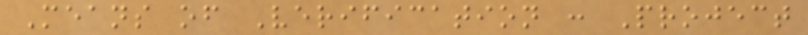Means of Verification : Project
